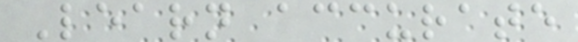Learn accurate
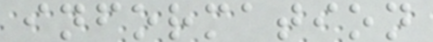information
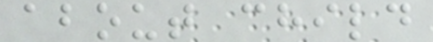about child
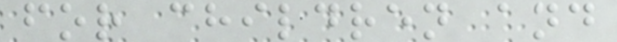for children and
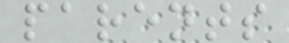parents
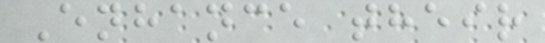Enhance their
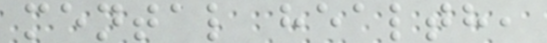mental health,
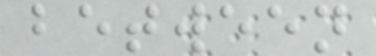between
